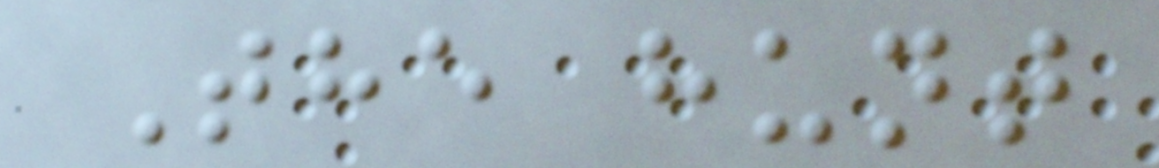The hunt
